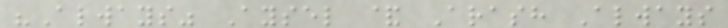"Always" Aysel & Arash Always
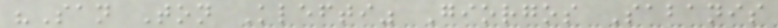"San Ton Klefti" Giorgos Sabanis
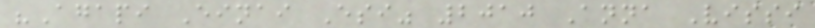"Agapi Einai Esi" 2010 Anna Vissi
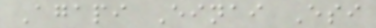Agapi Einai Esi
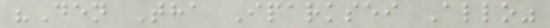"Den Tha Iparksei Allo"
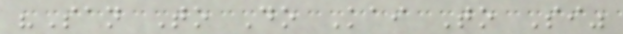"San To Do Kai To Si"
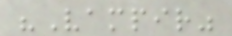"Vampir"
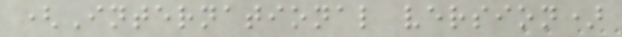(International version)
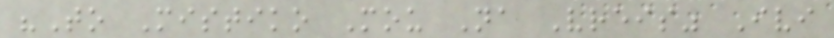"To Mistiko Mou Na Vreis" Ivi
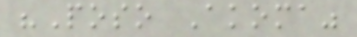"Poso Akoma"
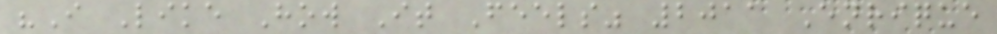"I Like How It Feels" 2011 Enrique
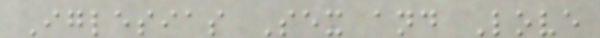Iglesias Sex and Love
